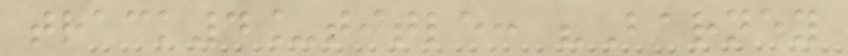track4_title: "Barney
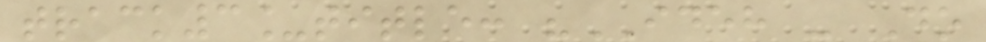track3_title: "IDEH - Do
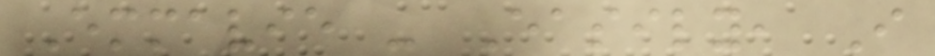Emmavie - Easily, I
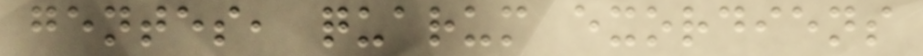gentes, quarum exordiens
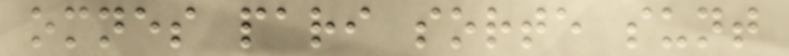omnes pari sorte sunt
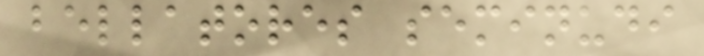bellatores seminudi
